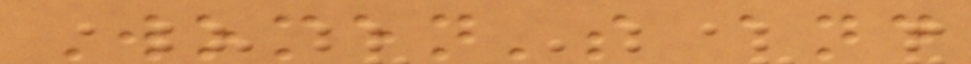Women's and
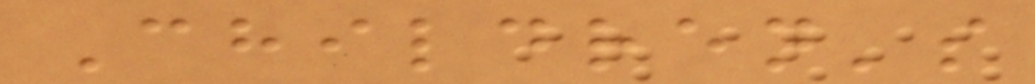Children's
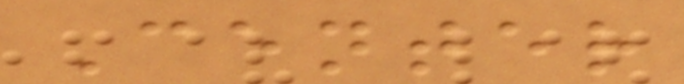Center
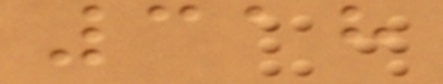318
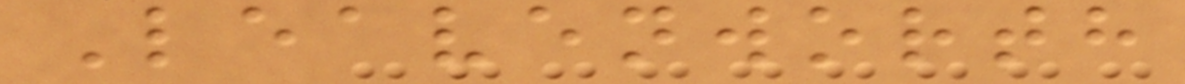Leavenworth
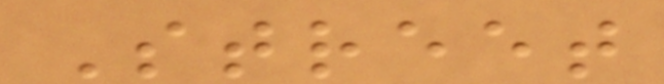Street
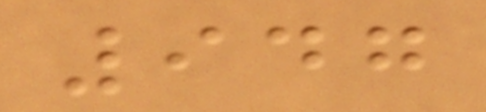947
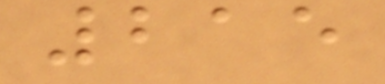215
